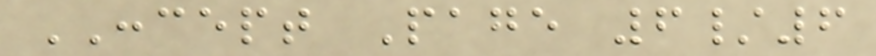CONCEPT Page 6/6
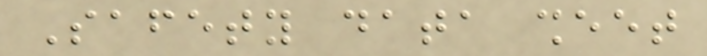Safety data sheet
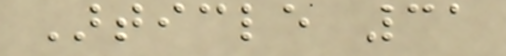Article 31
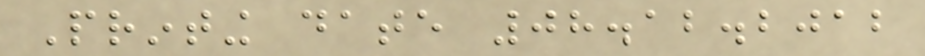Printing date 08.12.2012
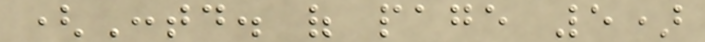(Contd. of page 5)
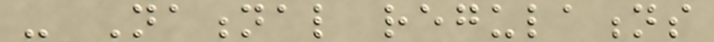- National regulations
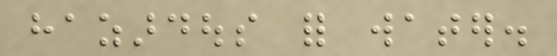hazardous for water.
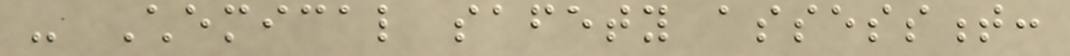- Chemical safety assessment:
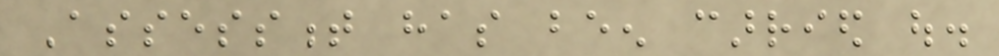Assessment has been carried out.
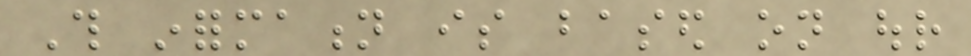This information is based on our
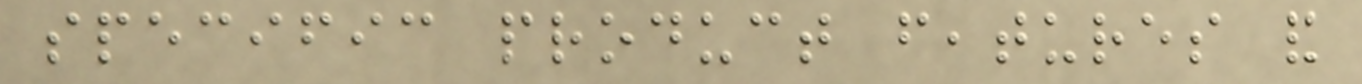specific product features and
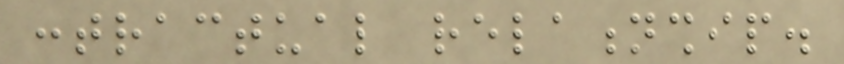contractual relationship.
